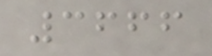3666
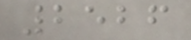2526
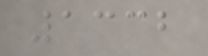1332
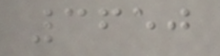3650
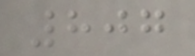807
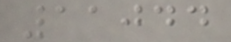11044
